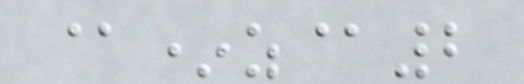@*z@2
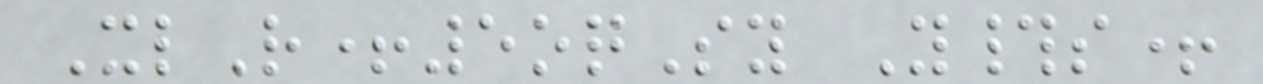XlR+5oqSy Y#s+
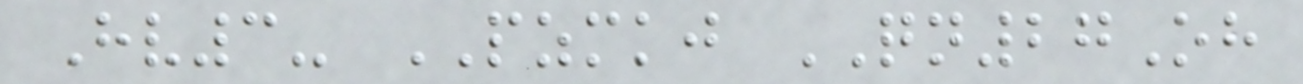Hv3- PZMKJ QN27Oh
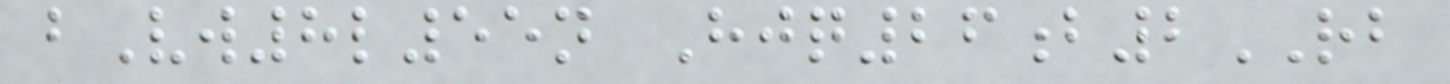bVw8l55n Hjq26b2RB
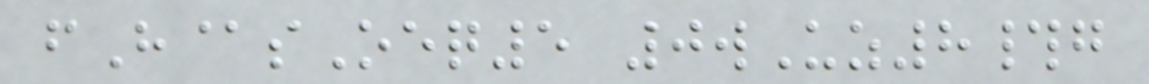fH@sOeq5 0wUz8#g
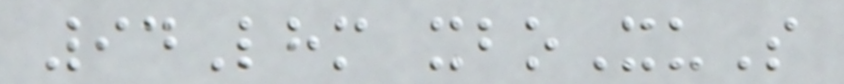94Lhm xboXuS
